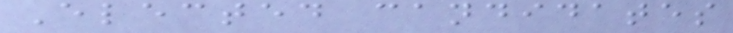Elected candidates
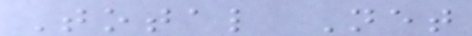Total Net
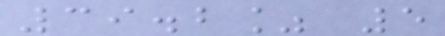39.2% 5
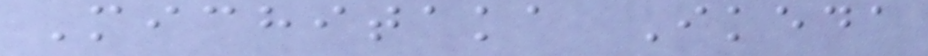Michitaka Ikeda
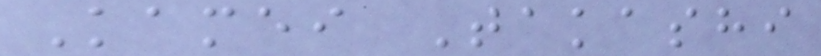Kamei Takashi
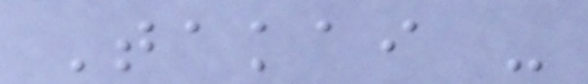Takai -
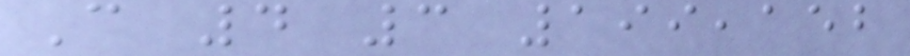C 4 3 199,152
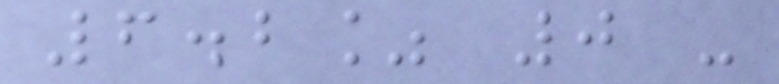6.2% 0 -
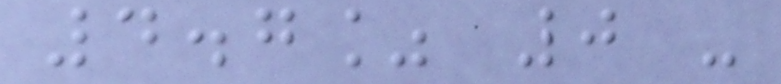4.7% 0 -
